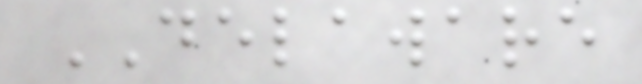DELAWARE
